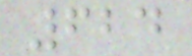624
